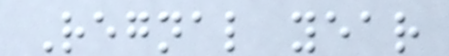Regnal year
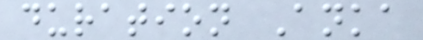duration Anka
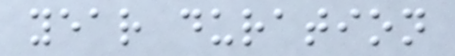year duration
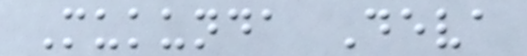Mukunda Deva
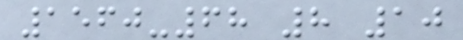1560-68 8 10
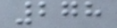278
